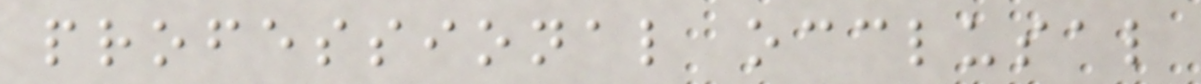professional occlusal
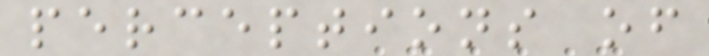perceptions of
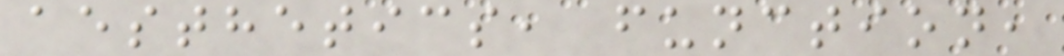aesthetics, function,
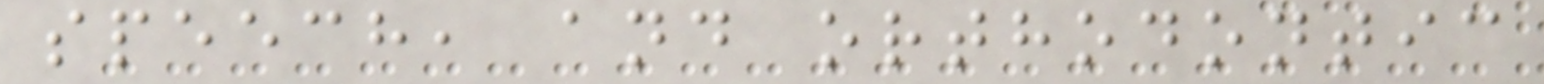speech, and orthodontic
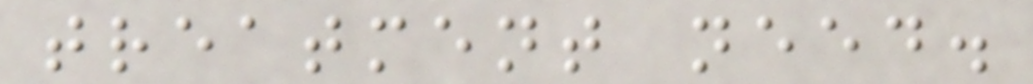treatment need.
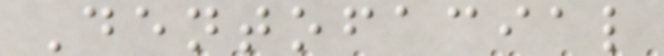Dentofacial
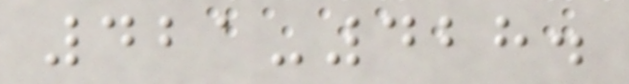421-428.
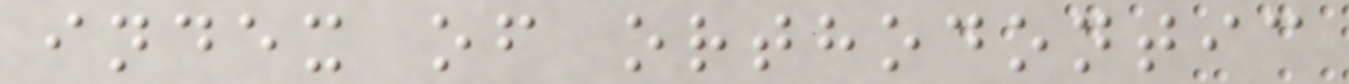index of orthodontic
